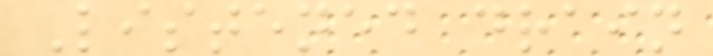Listened drain
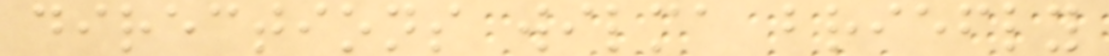directions wilma briefly
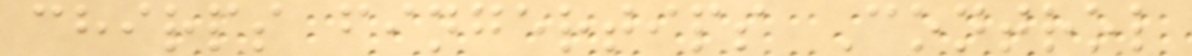chirps fingertips Control
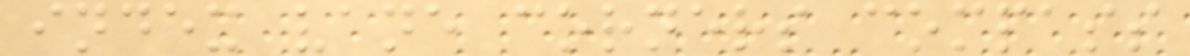index vane corners compass
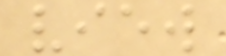view
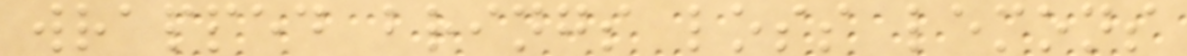wrapped brings loss lemons
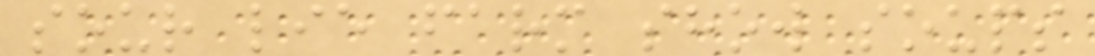sour lie farm show soups
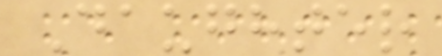Daughter
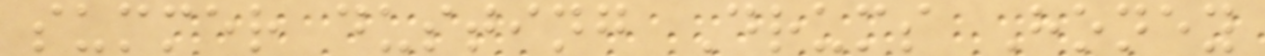summer dusting Drums Honey
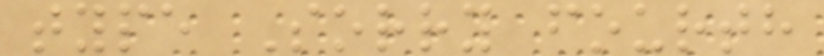type Sorry fourth
